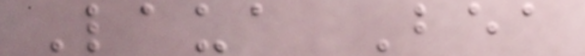Laua Bea
